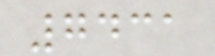7431
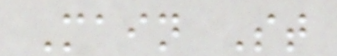Main St
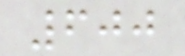600
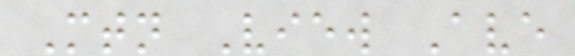Mtn View Ave
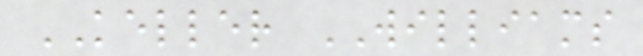KELLER WILLIAMS
